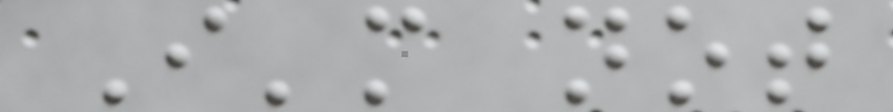I'm not
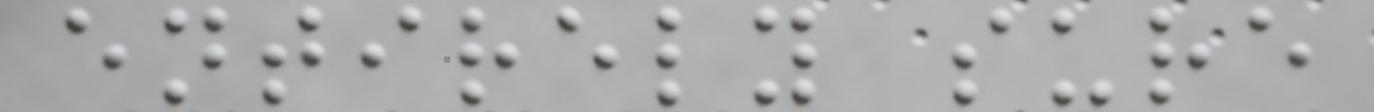entirely sure
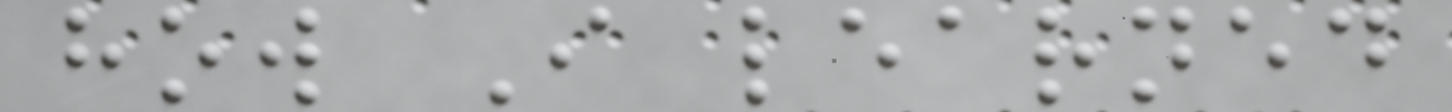how I learned
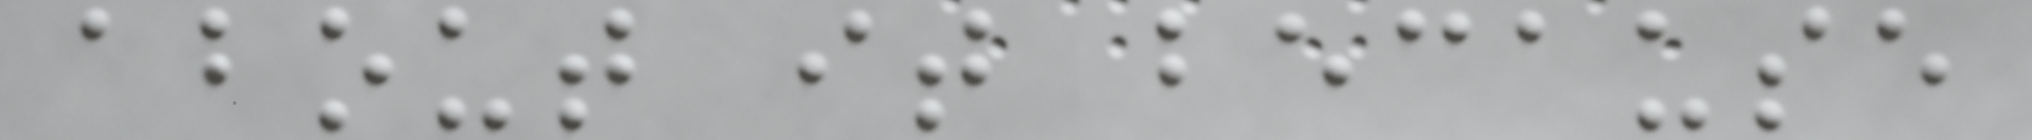about it because
